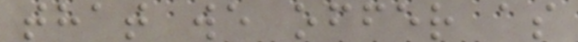that we offer as
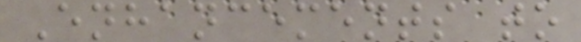Enhancements to
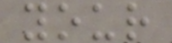your
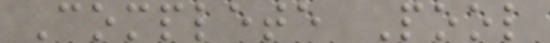Complete Pool
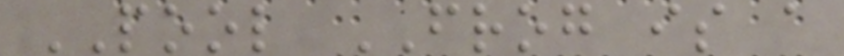POOL FROG is a
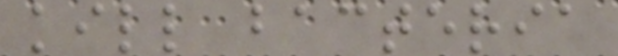kill bacteria
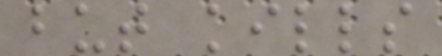but kills
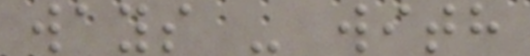ways - with
